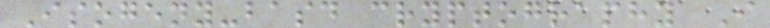Isogeny-basd cryptography I
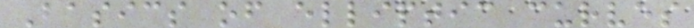Basics of elliptic curves
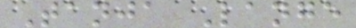Tanja Lange
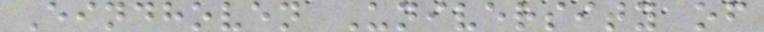Eindhoven University of
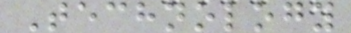Technology
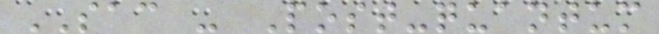SAC - Post-quantum
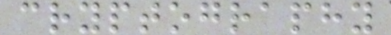cryptography
